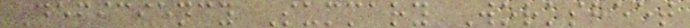Deficiency Summary Worksheet
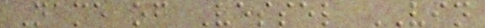Name of Vessel VIN
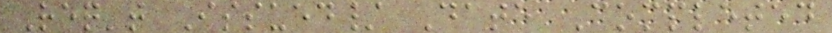Req't Issued/ Date Completed
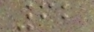62
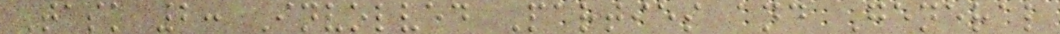Task 2: Involved Parties and General
